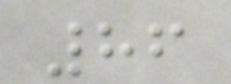86
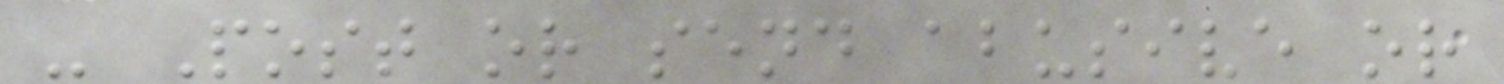- Post or send abusive or
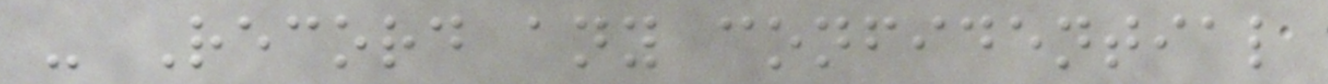- Record any confidential
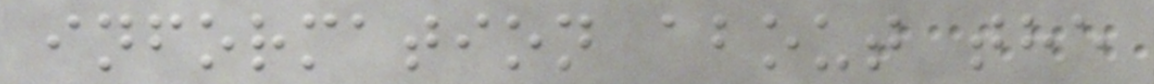information about the
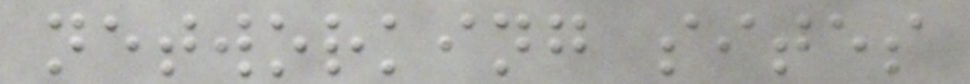networking sites
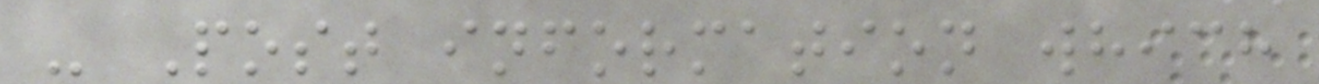- Post information which
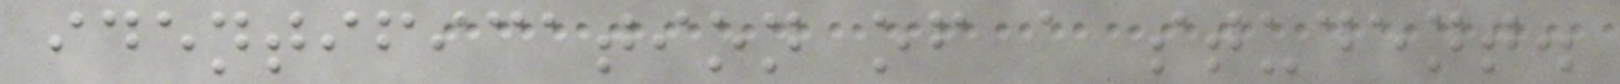identification of a student.
